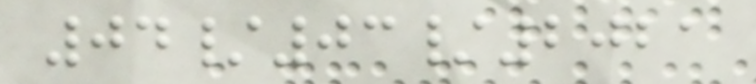04/03/2021
